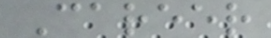Career
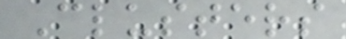Clusters
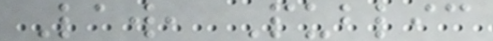Law, Public
